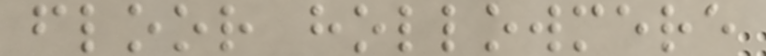floor hollowmere
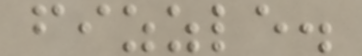fizzle.
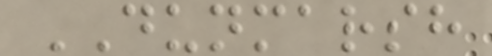DUNMARSH
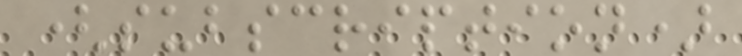(subscription)
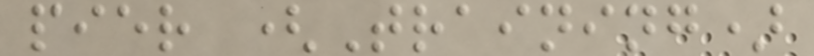pier (Training)
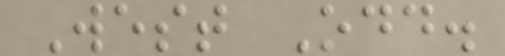West Odd.
